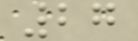27
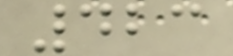423
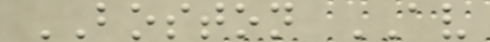BOSTON AV
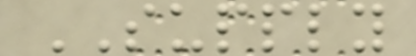SUPPLY
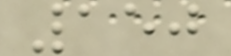150
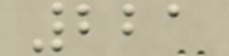221
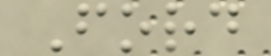Ford
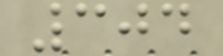304
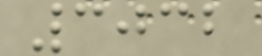3032
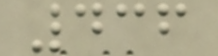436
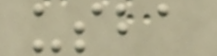usba
